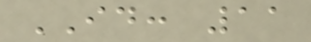ID: 11
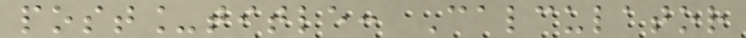post_title: Calculator
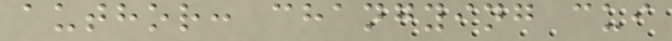author: changying cui
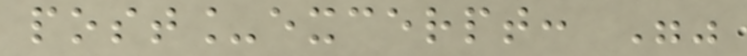post_excerpt: ""
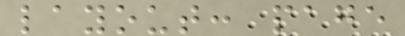layout: page
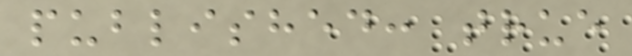published: true
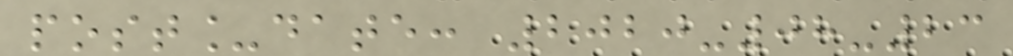post_date: 2020-08-23
